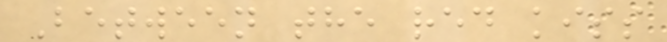Between the red kiss
